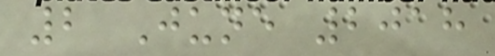2 June 2018
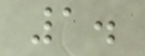1.
